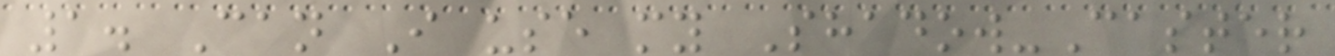1. Can I use my Shadow-Caster
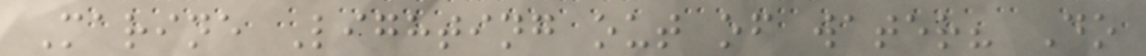Marine Lighting out of water? Do
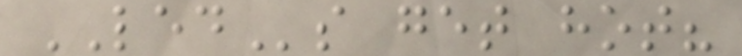LEDs get hot?
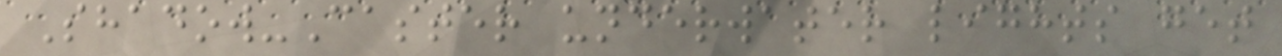Shadow-Caster underwater lights get
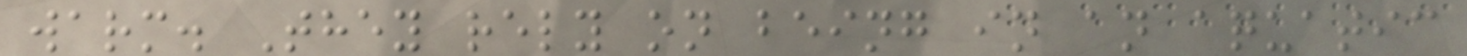warm. They rely on being in an aquatic
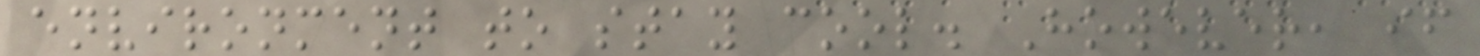environment to stay cool. However, if
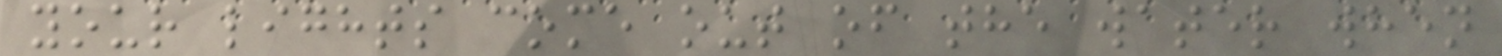your lights come out of the water when
